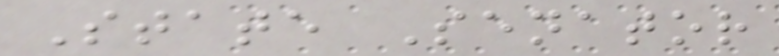State Senator
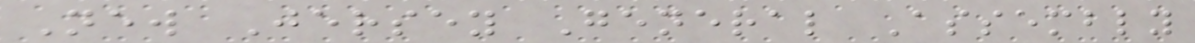New Jersey General Assembly
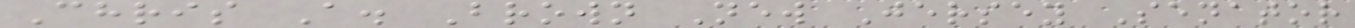Chris A. Brown New Jersey Senator
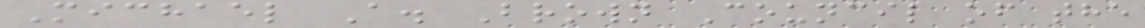Michael A. Brown Council of the
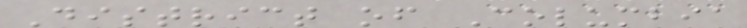District of Columbia
